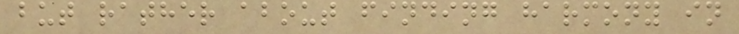but rather about finding harmony in
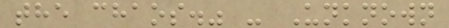the chaos." - Unknown
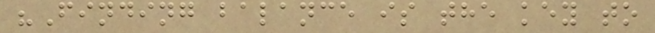"Finding balance is the key to
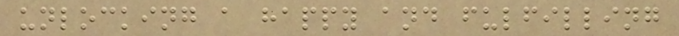unlocking a happy and fulfilling
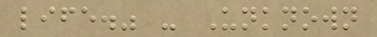life." - Unknown
